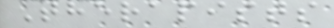Therapists
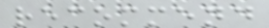recommend
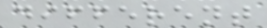different
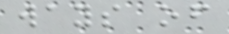ways of
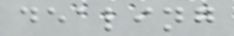dealing
